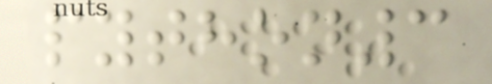python3
